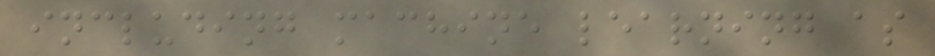including machine learning as
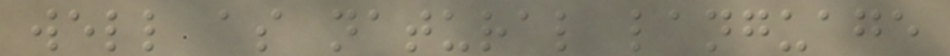well as natural language
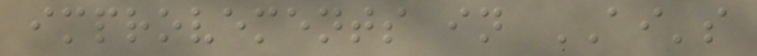improvements in AI's
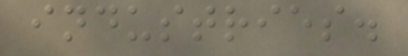industries.
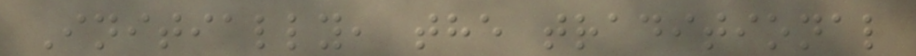Initially, the traditional
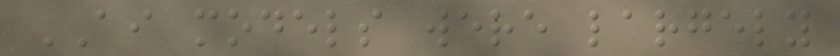AI models were largely
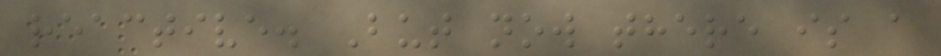reactive. But now there is a
